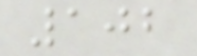102
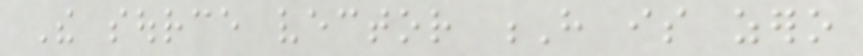The source vector H is zero
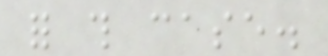for this case.
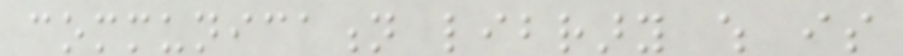communication library which is
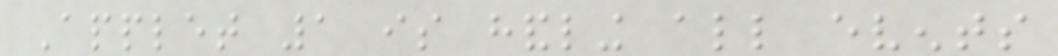Applet 1 is handling all events
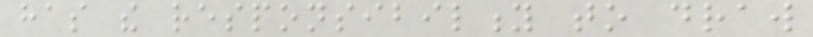has the responsibility to draw
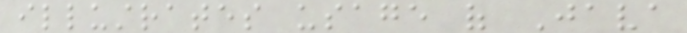illustrates usage of Java
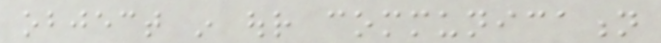object in our communication
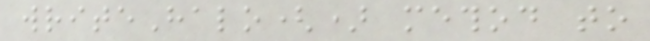writeHalo() method to
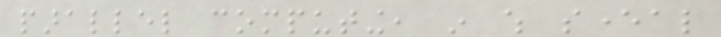parallel computing, in which several
